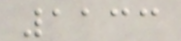1133
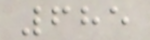685
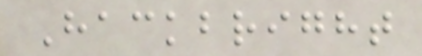Hackbright
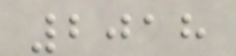2018
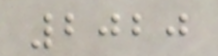2020
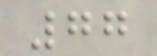77
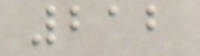212
